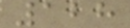128
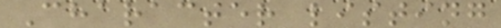Character listing
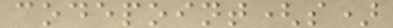codepoint(s)
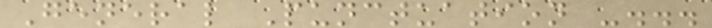General Punctuation -...
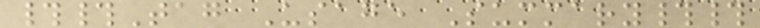##Tag Usage Summary##
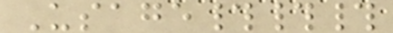Usage###
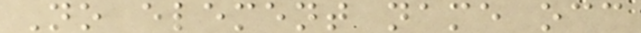No element name occ
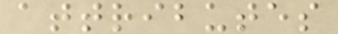attributes
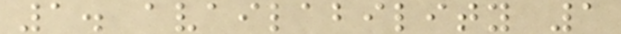1. availability 1
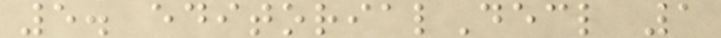5. editorialDecl 1
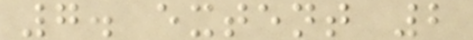7. extent 2
